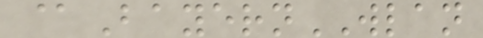@BayernWLAN
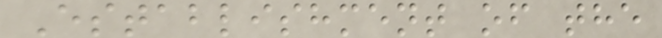Establishment of the
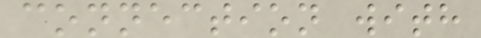connection with
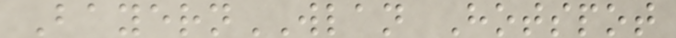BayernWLAN Hotspot
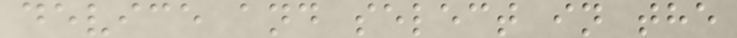device and select in the
